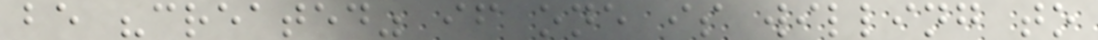be "created" if one is willing to
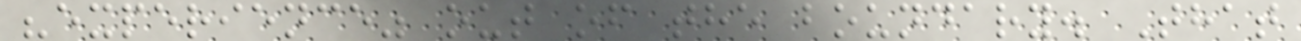"experience" out of the boundary. That
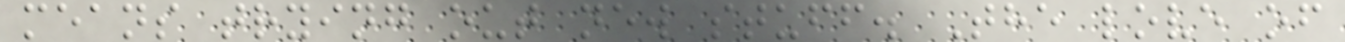means trying out new stuff. The love of
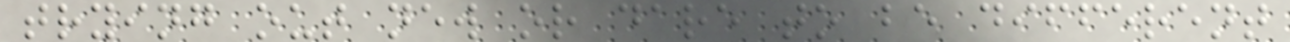trying out new or dare to be different
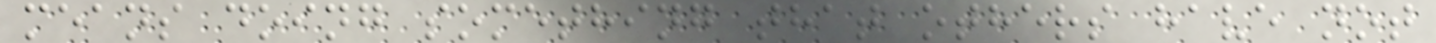means doing something that others have not
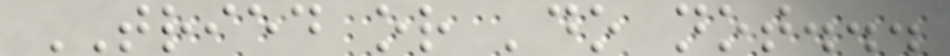TRIED or 'do not...
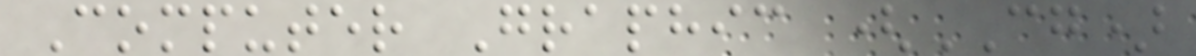Computer Graphic (CG)
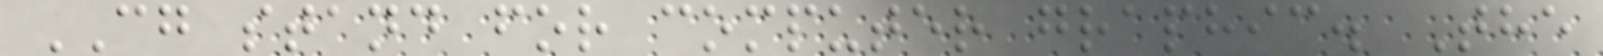CG stand for computer graphic. The
